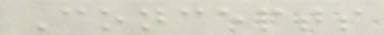Concepts
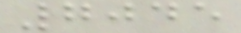7045
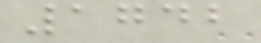1742
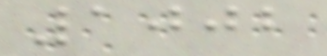1002
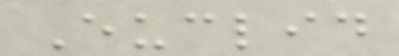Euclid
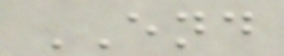END
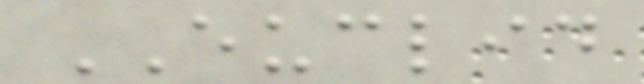EUCLID
